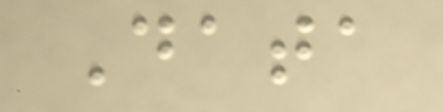Data
